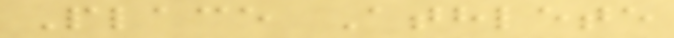Place Athlete
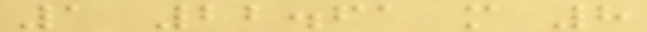1 22.61 m 8
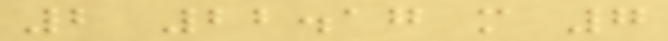2 22.17 m 7
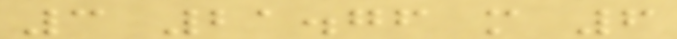3 21.76 m 6
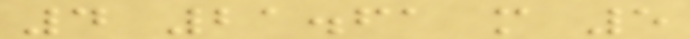4 21.61 m 5
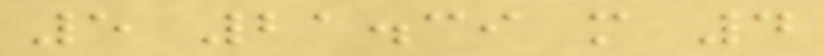5 21.39 m 4
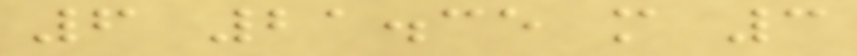6 21.35 m 3
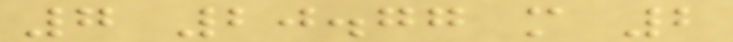7 20.77 m 2
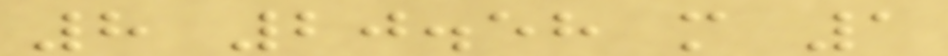8 20.58 m 1
